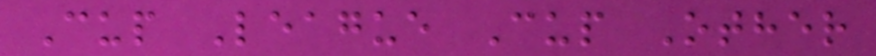Cup League Cup Other
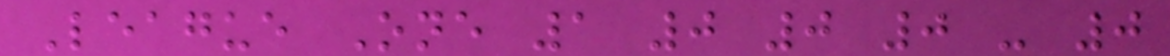League One 1 0 0 0 - 0
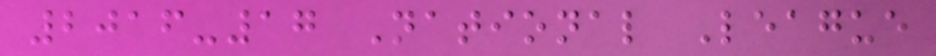2016-17 National League
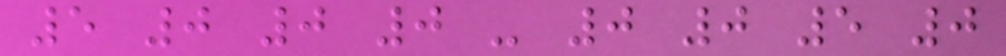5 0 0 0 - 0 0 5 0
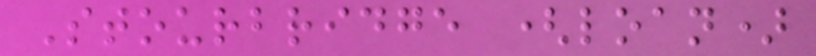Stourbridge (loan)
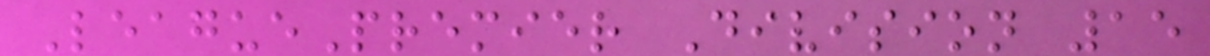LeaguePremier Division 15
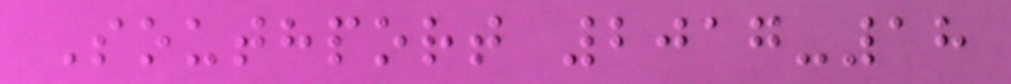Southport 2017-18
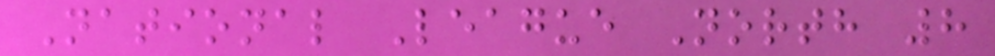National League North 8
